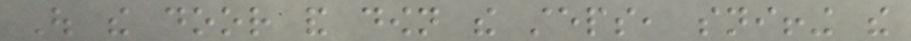Out the door and down the steps, sniffing the
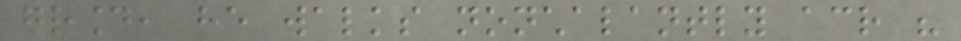ground, he walks nonchalantly across his
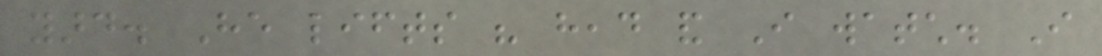yard. He lifts his head and I watch. I
